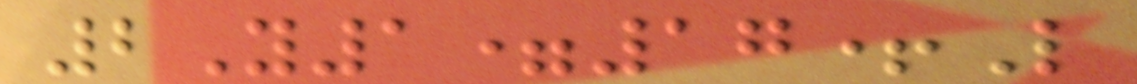2Y1=17+L
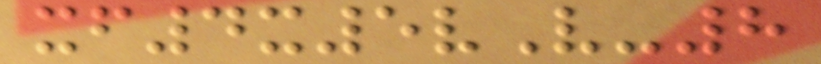xf4x5vV-8
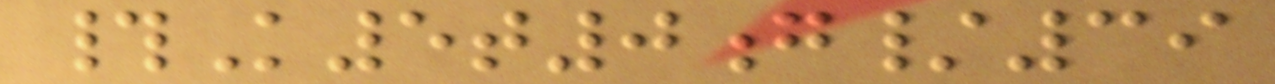#K5t0g/39
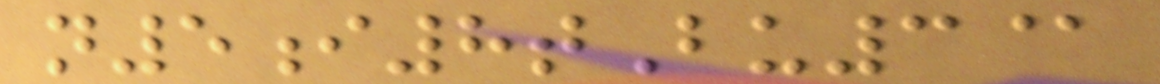n5i8tBu3@
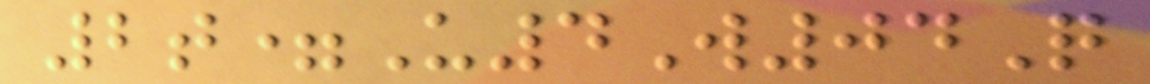2t=U4W04Q
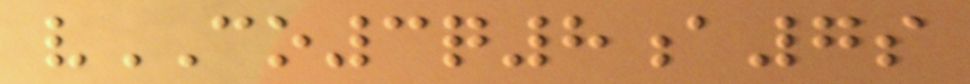vCO3q8a7s
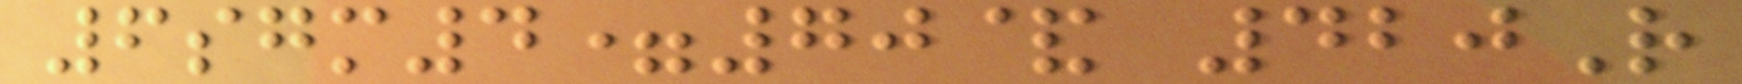6sgm4=70& 420R
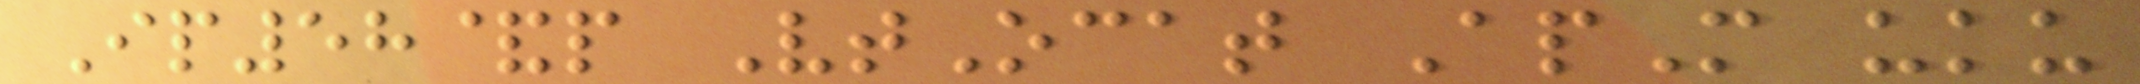Ip58&p VtOcat ApM uku
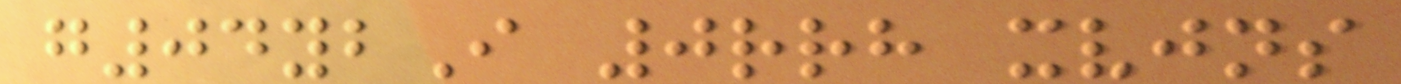g04ybI 0rrh xvjns
